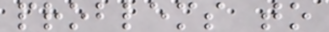problems to
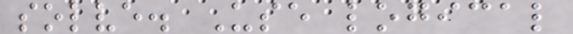solve. Use logical
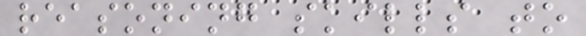reasoning skills to
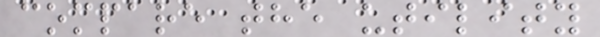compare the utility
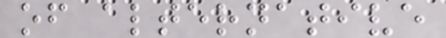of alternative
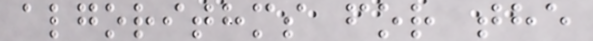algorithms for the
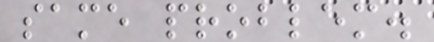same problem.
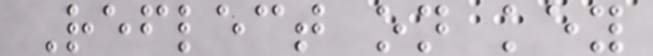Reflect on key
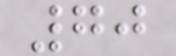70
